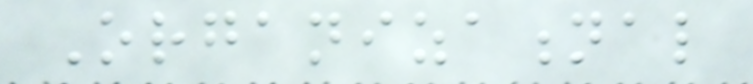Organizational
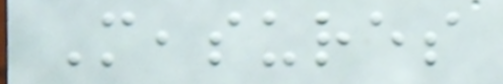Measures
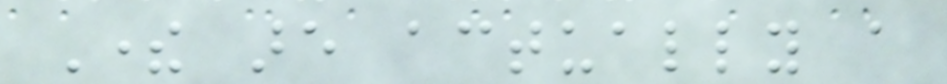There are actually a
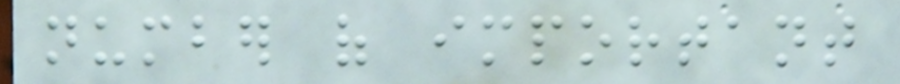number of important
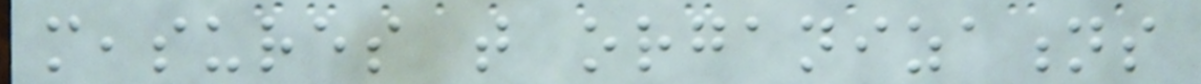measures that organizations
